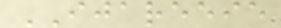IJAREEIE
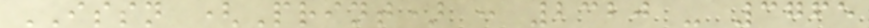ISSN (Print) : 2320 - 3765
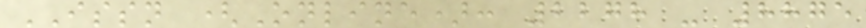ISSN (Online): 2278 - 8875
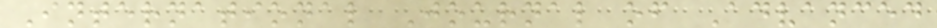International Journal of Advanced
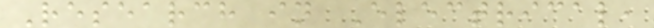Research in Electrical,
